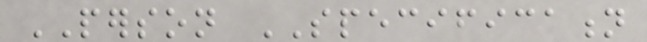PERSON SPECIFICATION
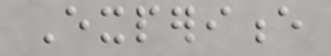Experience
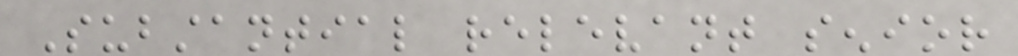Substantial relevant senior
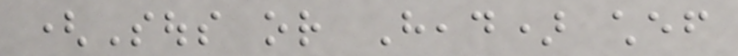(Sous or Head) chef
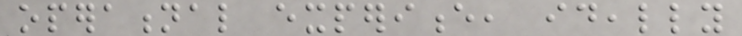operational experience, ideally
